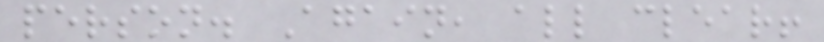person. Again, all clear!
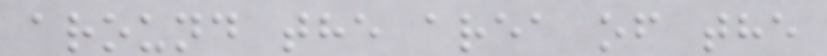around the area of the
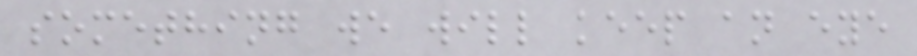something we will keep an eye
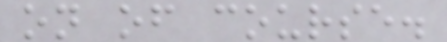on of course.
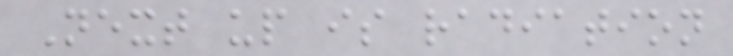Next up is radiation
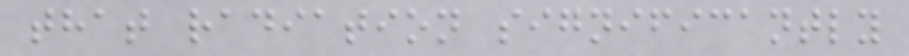that radiation significantly
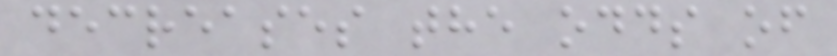decreases the odds of
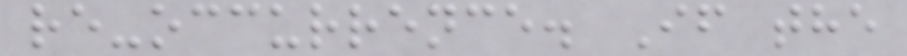re-occurrence. If the
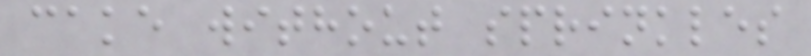cake without sprinkles
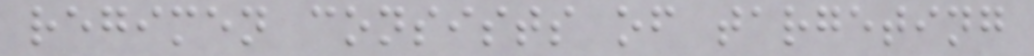regimen consists of targeting
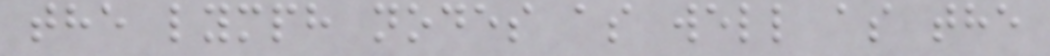the lymph nodes as well as the
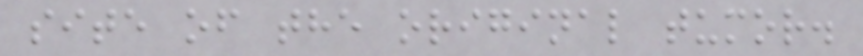site of the original tumor.
